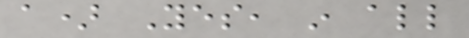a) Yes, in all
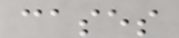cases
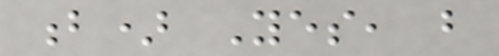b) Yes, but
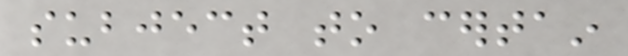subject to certain
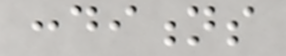conditions
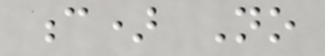c) No
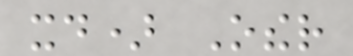xd) Other
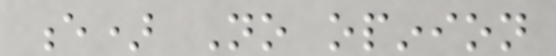e) No opinion
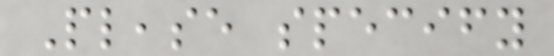Please specify
